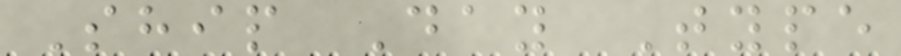Ship Day Type
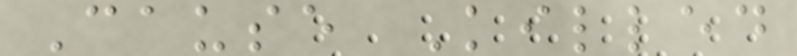Cause Killed
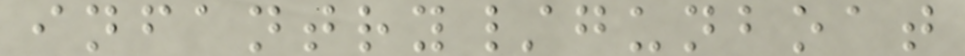infantry/gunboat
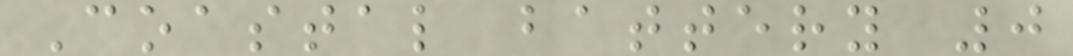Coastal battery 0
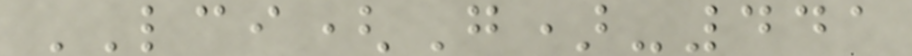LCI(G)-441
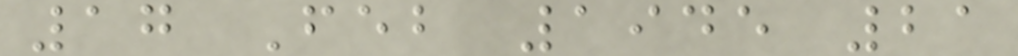17 Feb 1945 21
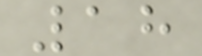18
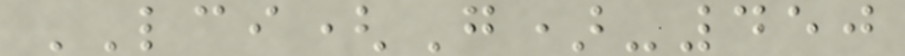LCI(G)-450
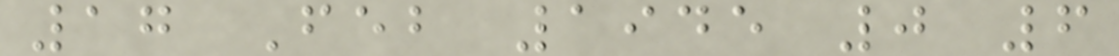17 Feb 1945 0 6
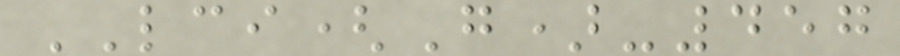LCI(G)-457
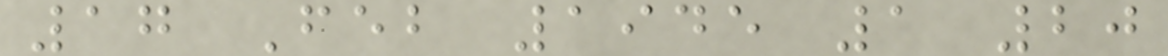17 Feb 1945 1 20
